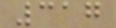317
